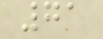71
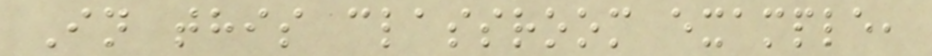In this classroom example,
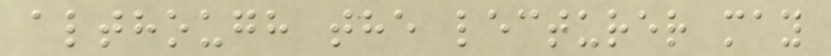although the lecturer may
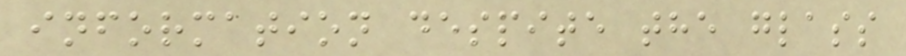information despite the glass
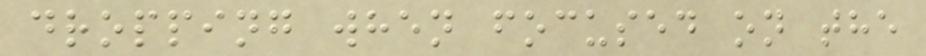dropping when focused on the
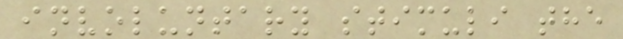involuntary stimuli the
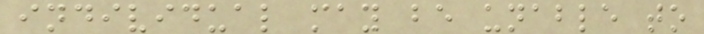individual may be unable to
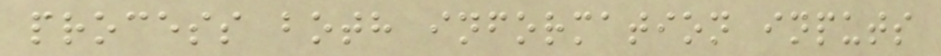process both information inputs
